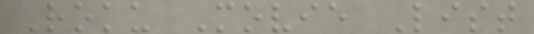Roku Movie List
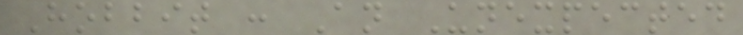Hobbit : An Unexpected
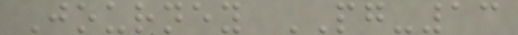Journey PG-13
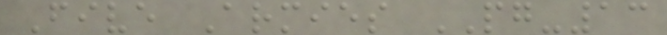Five Armies PG-13
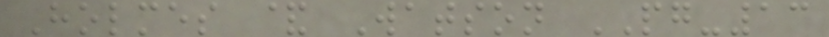Holmes & Watson PG-13
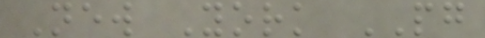New York PG
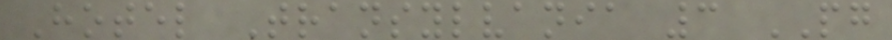Hotel Transylvania 3 PG
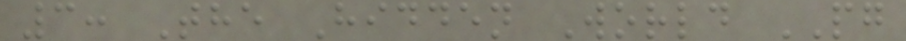3: The Hidden World PG
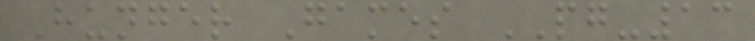Hunger Games PG-13
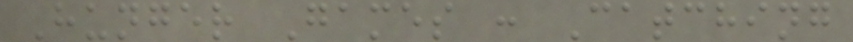Hunger Games : Catching
